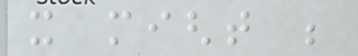it might be
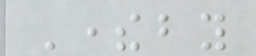Thereby
